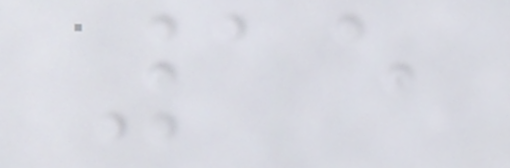15
